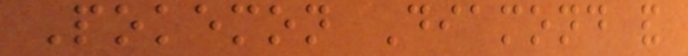Pokemon Diamond and
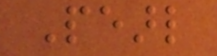Pearl
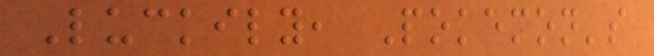Luckily, Pokemon's
